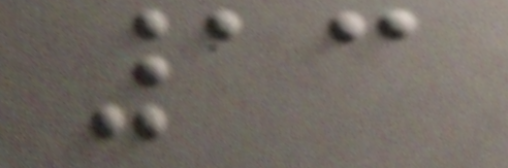13
